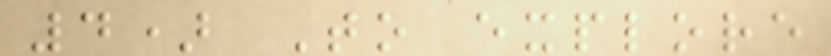4) To explore
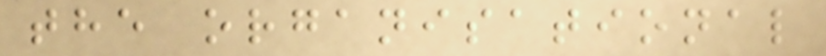the organisational
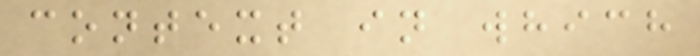context in which
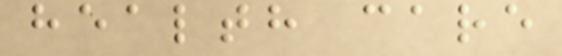health care
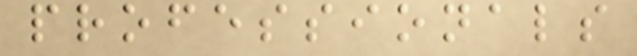professionals
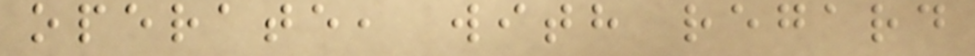operate, with regard
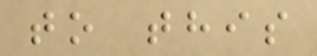to this
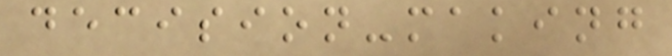decision-making
